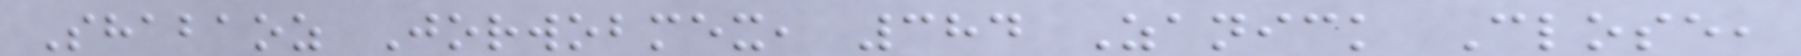Shabaoz Jorwobmex, 384 Zanick Close,
